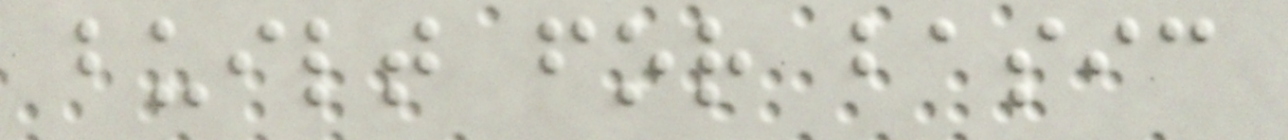built for basic
